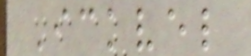Ickvel
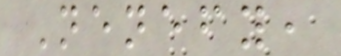Nenefy,
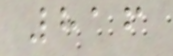816
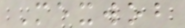Mexwob
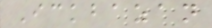Ickbazan
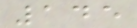145
